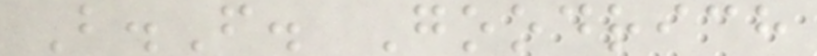B.F. Goodrich
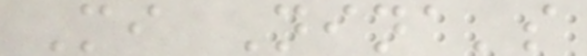Mi Nina's
